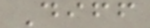Diff
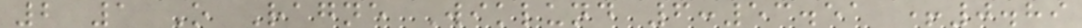2 1 O Ragne Wiklund 6:53.51 +0.89
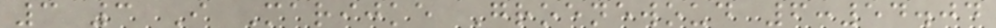3 3 I Marijke Groenewoud 6:54.04
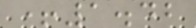+1.42
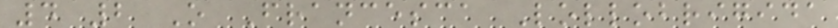4 2 O Francesca Lollobrigida
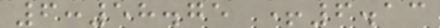6:58.75 +6.13
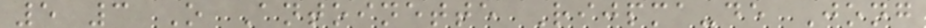5 3 O Antoinette Rijpma-de Jong
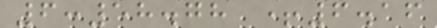6:58.78 +6.16
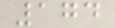174
